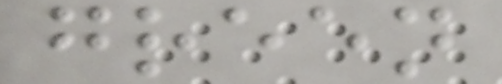green
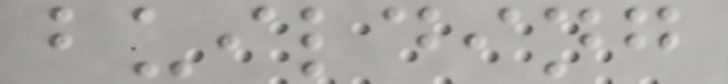building
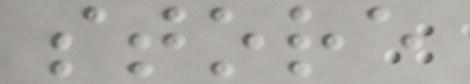store
